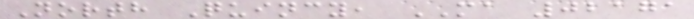North Quincy, MA 02171
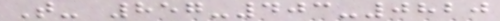T- 857-403-0820
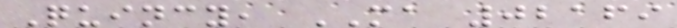Quincy, MA 02169
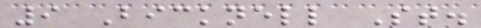9 Bicknell St.
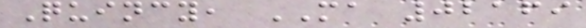Quincy, MA 02169
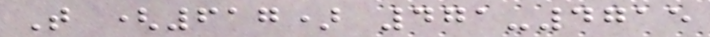T (617) 471-4715
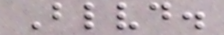Blvd.
